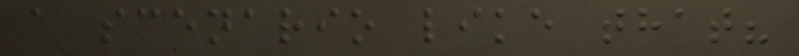a scenario like that?
